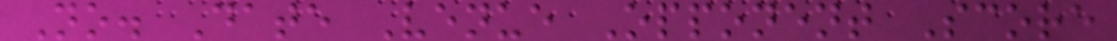No. Date Venue Opponent Score
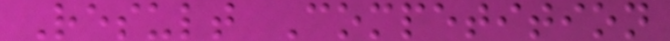Result Competition
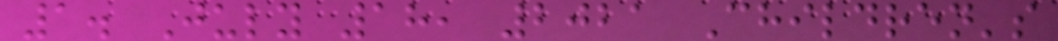1. July 18, 2021 Children's
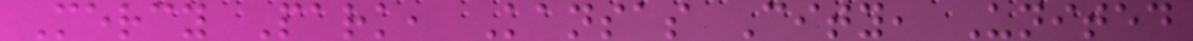Mercy Park, Kansas City, United
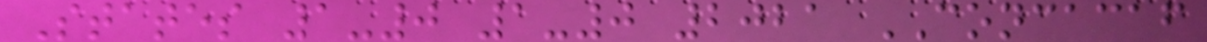States 1-0 1-0 2021 CONCACAF
